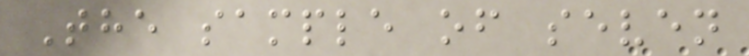The sample of seven
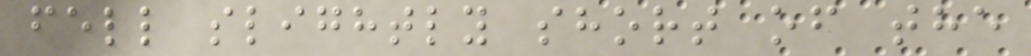fell slightly short of the
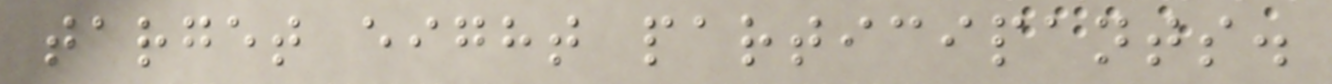target eight participants.
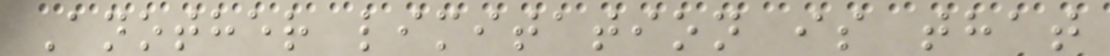Another limitation is that
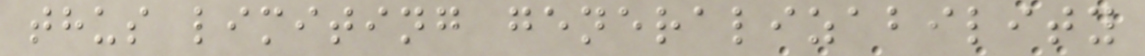thus limiting generalizability
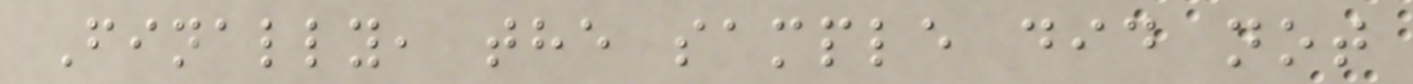Finally, the sample did not
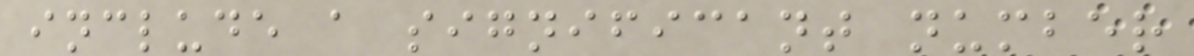include a significant number
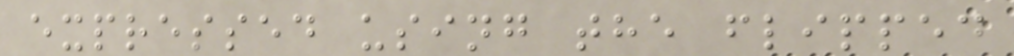expressed using the flipped
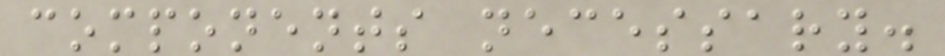components necessary.
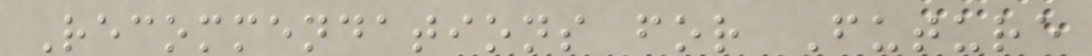Recommendations for Future
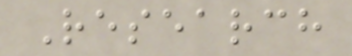Research
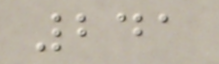241
